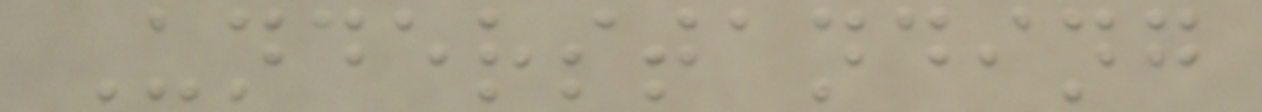Understanding
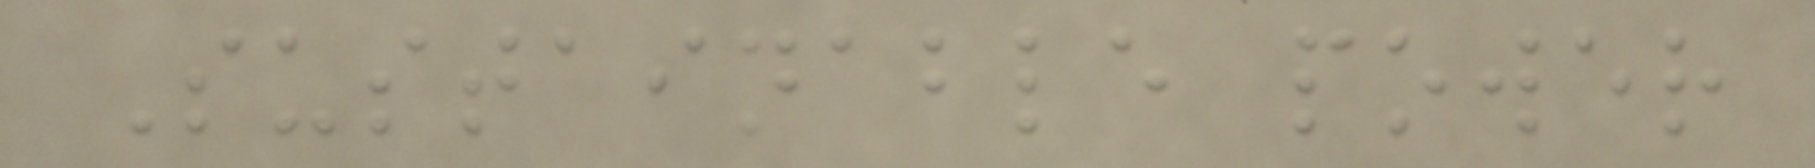Sustainable power
